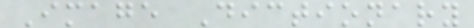Image Dictionary
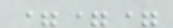===
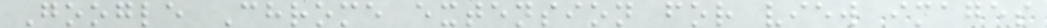Google Chrome extension for view images
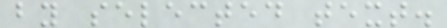by selected text.
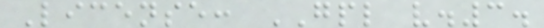License: GPL v.3.
